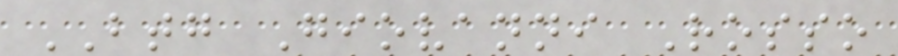BTG Giovanni Rosso
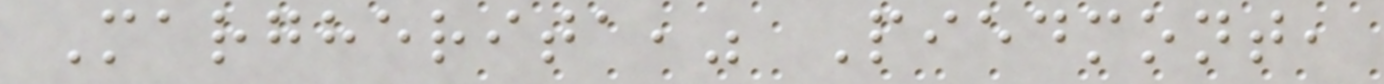Margherita," Piedmont,
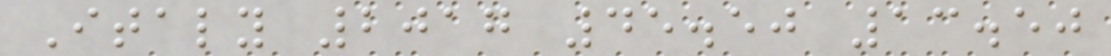Italy 2017 45.50 13.50
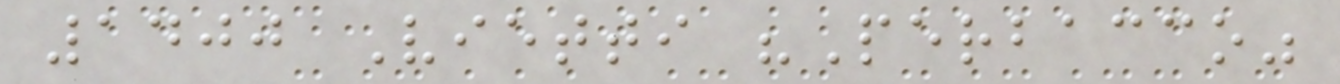1400 Vietti "Perbacco"
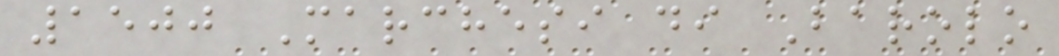1500 Marchesi di Barolo
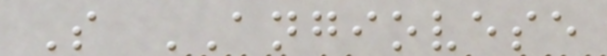S ANGIOVESE
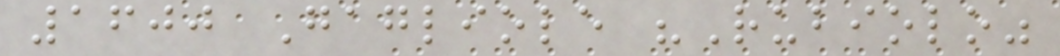1600 Gagliole "Rubiolo"
